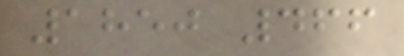1850 466
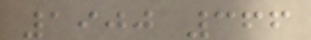1900 366
